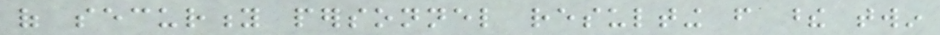of security personnel resulting from these twin
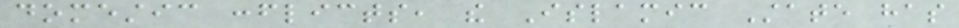domestic conflicts, the Islamic State has
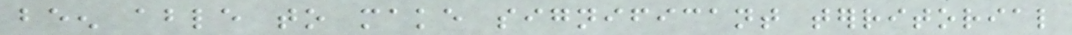been able to make significant territorial
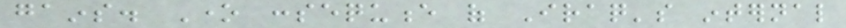gains. One consequence of Iraq's internal
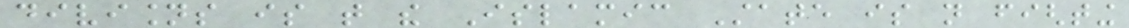divisions is that the Islamic State is not fighting
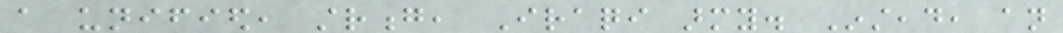a unified, strong, Iraqi army. Instead, an
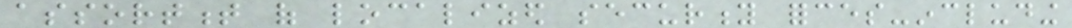assortment of localized security forces-including
